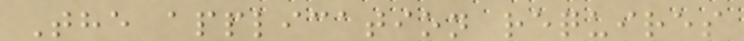The application requires
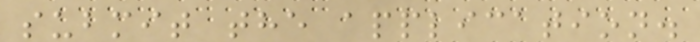submit the application.
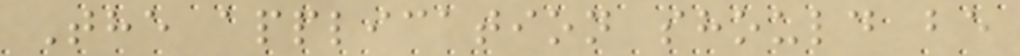The application should be
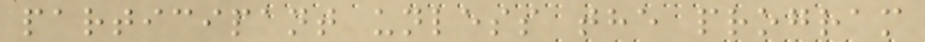participant unless the program
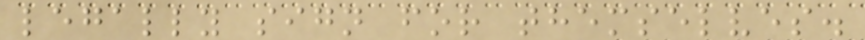legally sign for themselves.
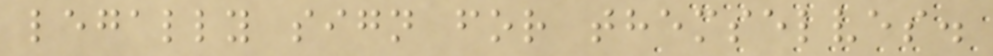legally sign for themselves.
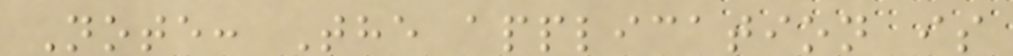Note: The application is
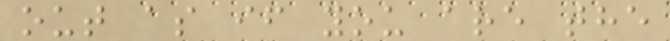out as if you are the
